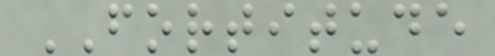FORTITUDE
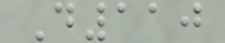D110
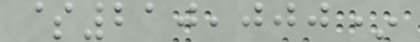$210,000*
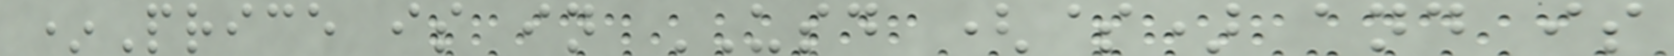*Price is in USD ($) and is
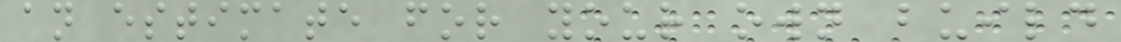an estimate for your own build
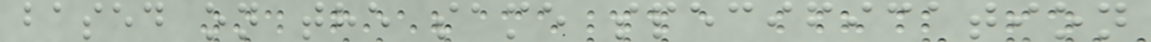based on the same specification
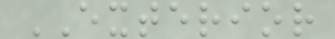EXTERIOR
